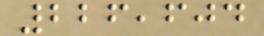226,604
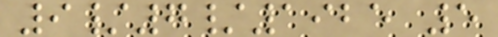9/7/1925 5
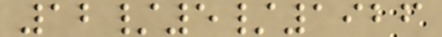12/5/1926
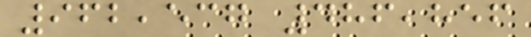962,537 486,856
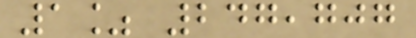1% 247,707
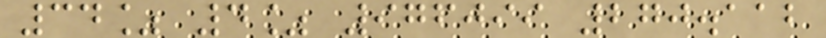34% 4% 976099 270.112
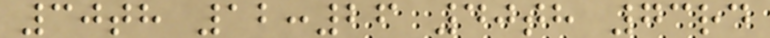30th 12:26 40th 73rd
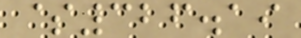$326.19
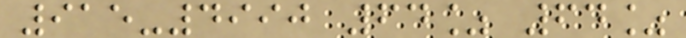915-4990 64% 64%
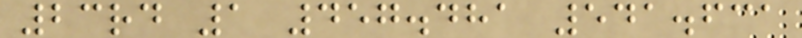23rd 1 457.481 541.631
